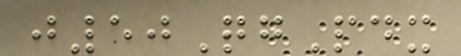j50QgPdx
